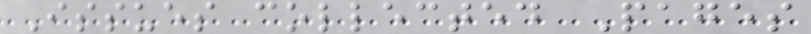Issues collected Pages
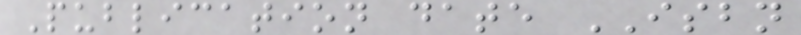Publication date ISBN
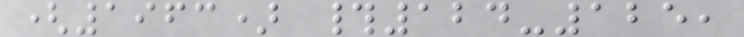(1963) #124-125,
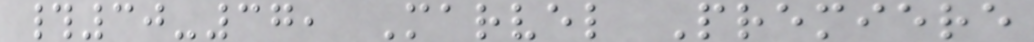#30-37, Marvel Premiere
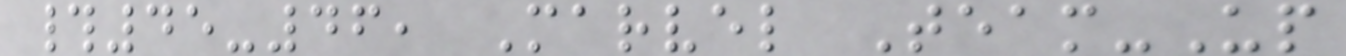#45-46, Marvel Team-Up
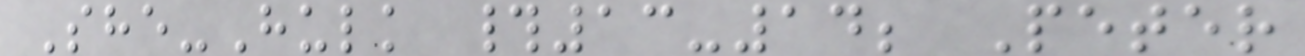She-Hulk #13-14; Peter
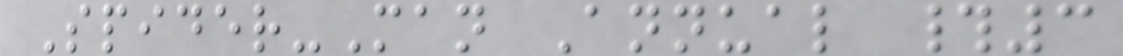Spider-Man Annual #3
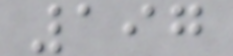197
